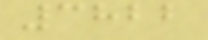3822
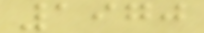1970
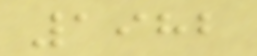1982
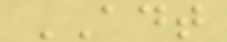ADT
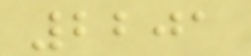2201
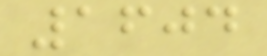1604
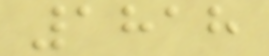1818
